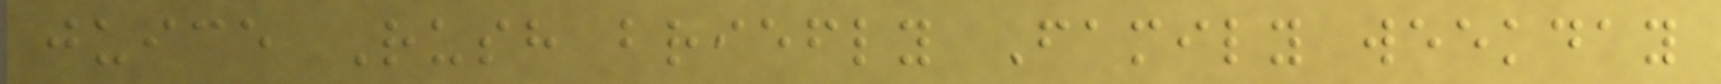juice Rush briefly Family weekday
